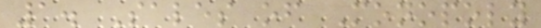1. Sales of Monopoly
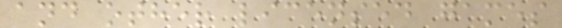and other licensed games
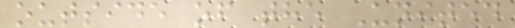outside of the United
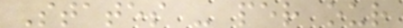States - per our
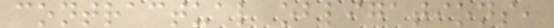contractual obligations,
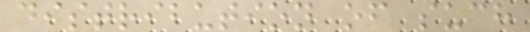distribution of such
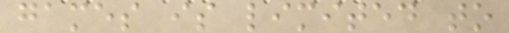games is limited to
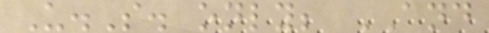U.S. only; AND
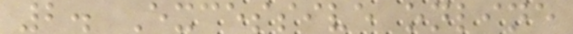2. Excessive online
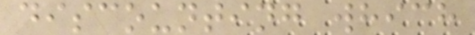discounting which
